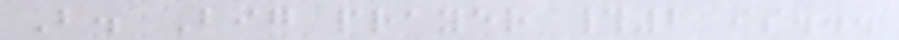B. Big prayer #2 is...
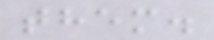them.
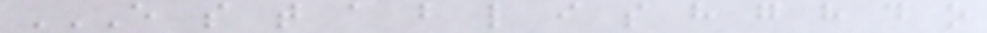E S T A B L I S H G H D O
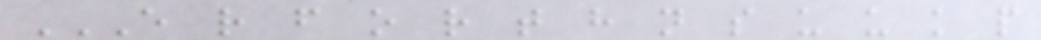E R F O R T H N S U U K P
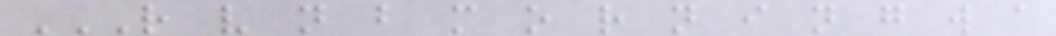R V N B M O R N I N G W A
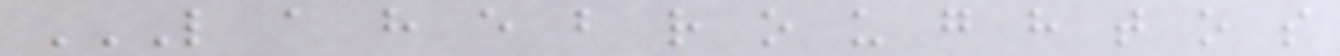L A H E B R O U G H T O S
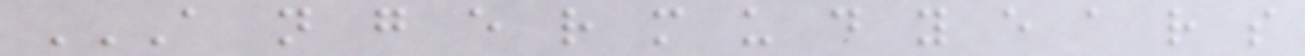A N G E R M U D Y E A R S
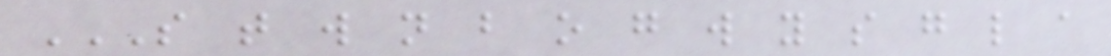S T W N B O G W Y S G L A
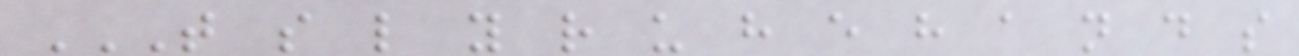T S L Y R U H E H A N D S
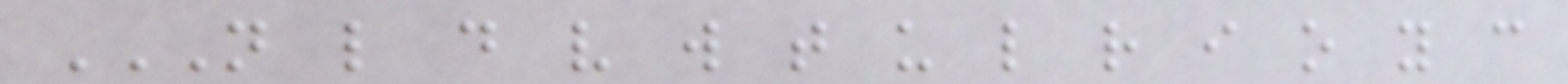N L D V W T U L R I O Y C
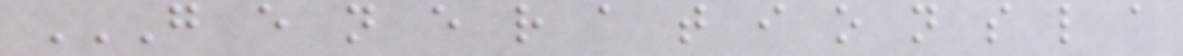G E N E R A T I O N S L A
